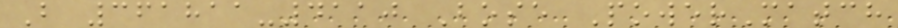B 361811-4110 Bose PowerMatch
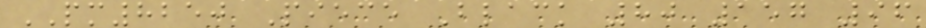PM8250 Piece Black 80 157 96
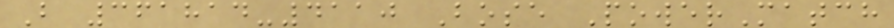B 361814-4110 Bose PowerMatch
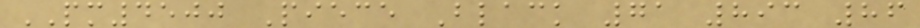PM4500 Piece Black 71 893 86
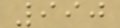990
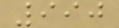990
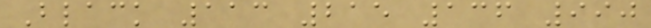Black 113 215 136 990
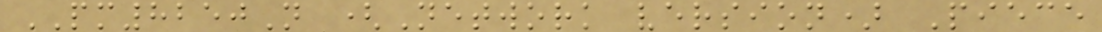PM8250N (Network version) Piece
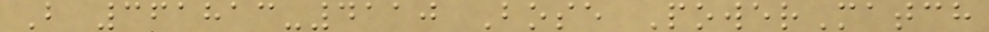B 361813-4110 Bose PowerMatch
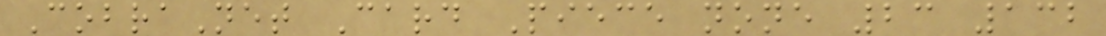CobraNet Card Piece none 23 132
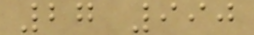27 990
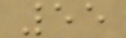55
